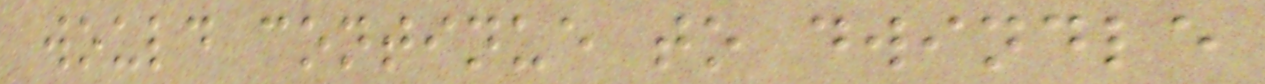would continue to dwindle
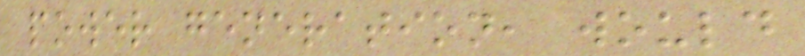power generation, would
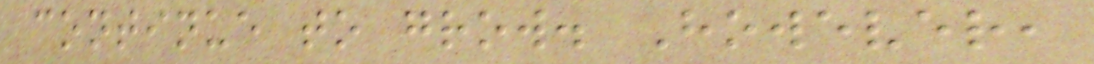continue to grow. However,
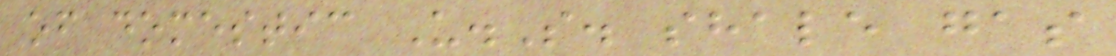of domestic U.S. shale gas
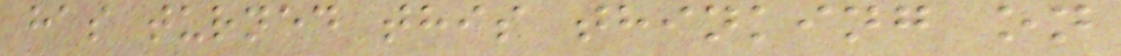has turned this thinking on
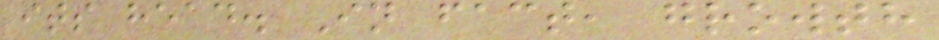its head. In fact, growth
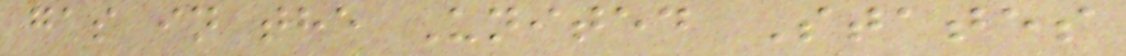gas in the United States
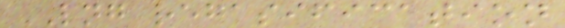LNG regasification
